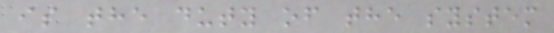is the duty of the system
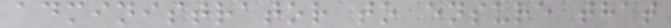administrator to ensure that
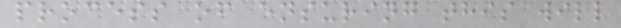process of ensuring this will
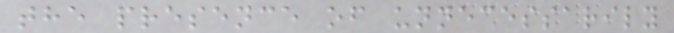the presence of unnecessarily
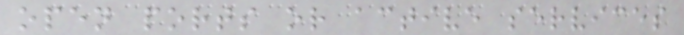open ports or active services
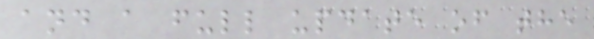and a full update of the
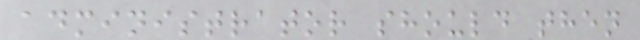administrator should then
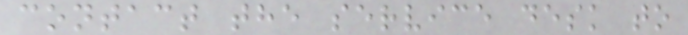contact the service desk to
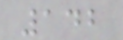142
